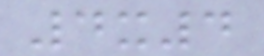4x4
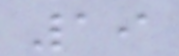19
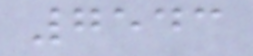7543
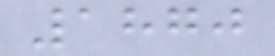1870
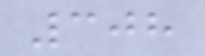308
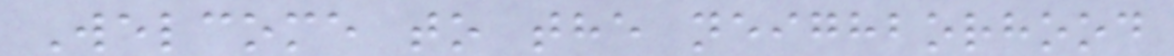Welcome to the neighborhood
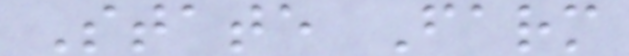State Farm
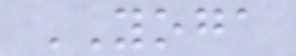YOGA
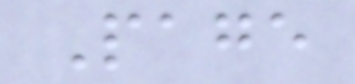Page
